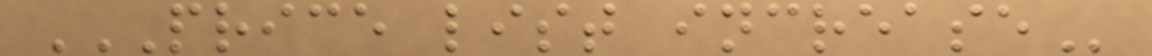PRICE LIST INCREASE
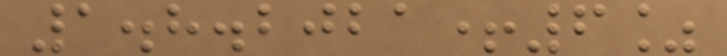1.8.2021+6%
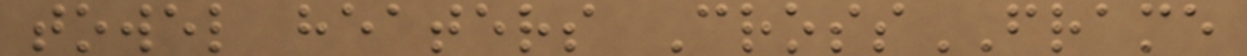towel heaters CrossFRAME
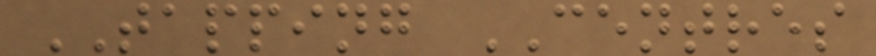TAPPING CENTRES
